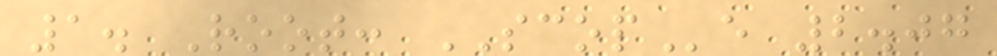1. Root: SCOPe 2.07
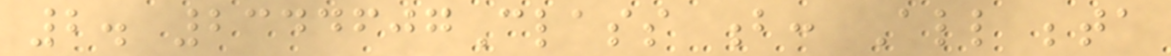2. 2344607Class b: All beta
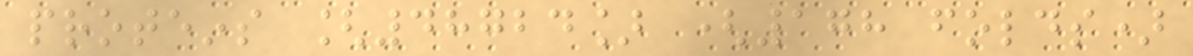proteins [48724] (178 folds)
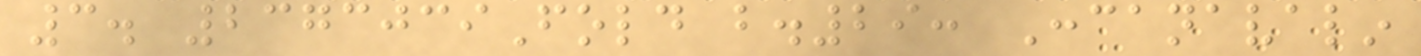3. 2373039Fold b.29: Concanavalin
